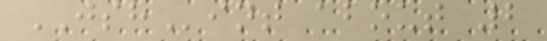JSHint about 2
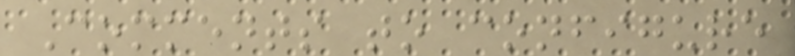Comments to configure
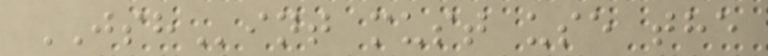JSHint must use the
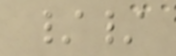//
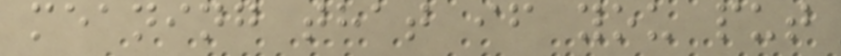meaning that if you put
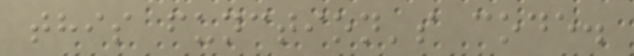this function's code.
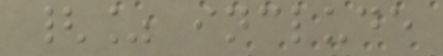{% include
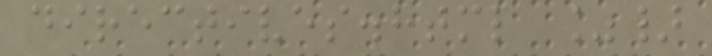directives.html %}
